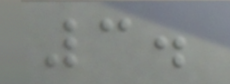3.
